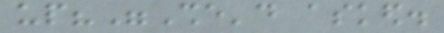up?"She'd asked.
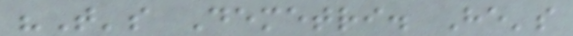"That's Demetri. He's
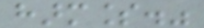harmless."
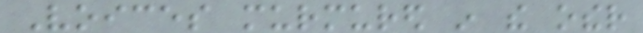Voices murmured in the other
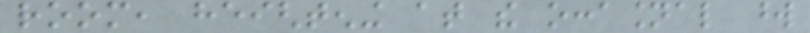room, heightening at the occasional word
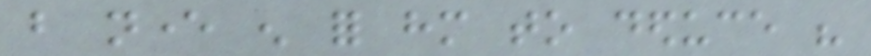but never enough for him to deduce his
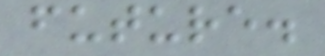future.
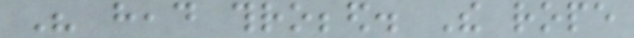His head throbbed. The rope
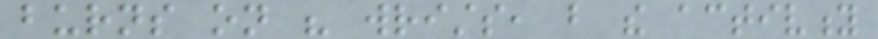burns on his wrists, but the activity
